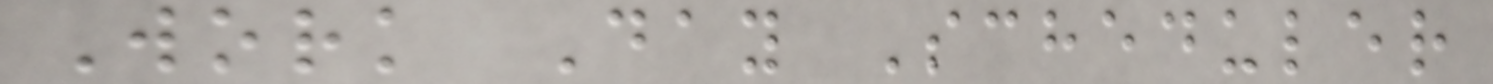Work Day Scheduler
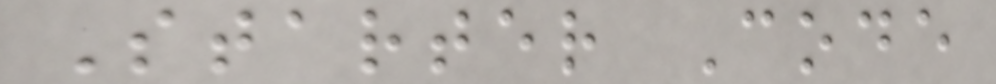Starter Code
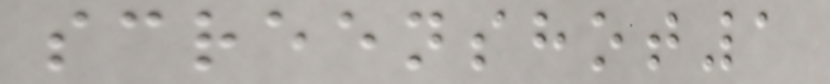screenshot1
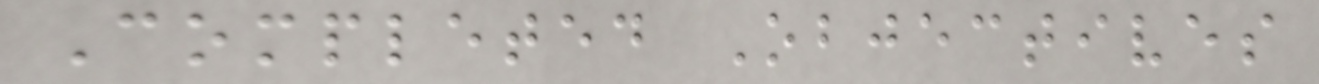Completed Objectives
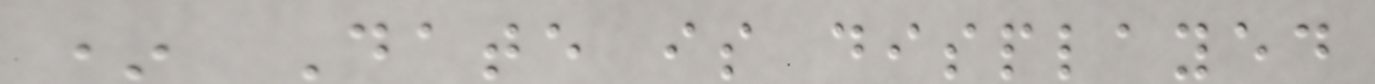* Date is displayed
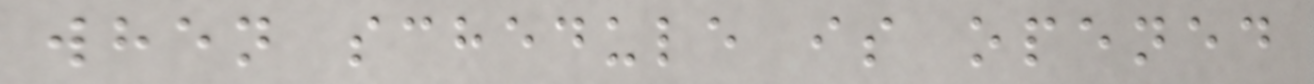when schedule is opened
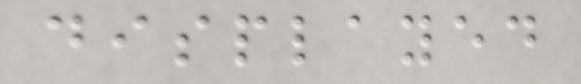displayed
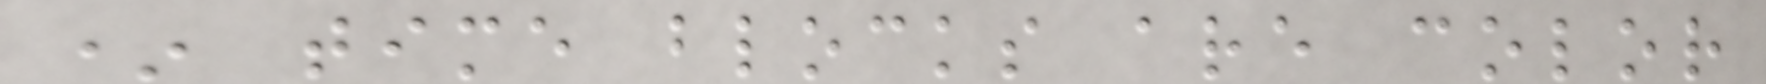* time blocks are color
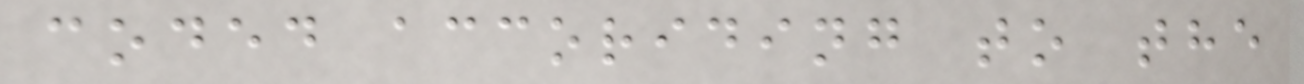coded accoriding to the
